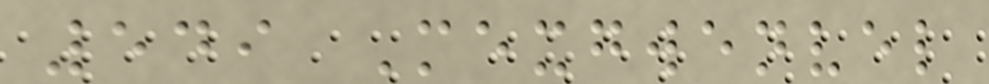549 Mexgwenvel
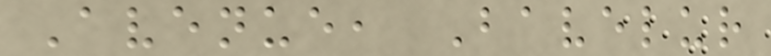Avenue, Bavelur
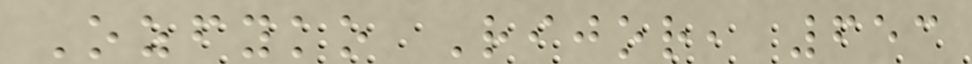Ozfyko Rijor, 653
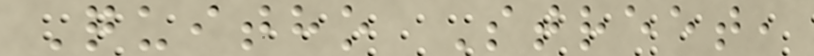Quitho Street,
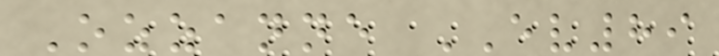Ozzanne EV89
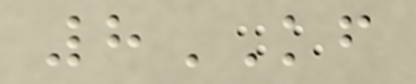8KF
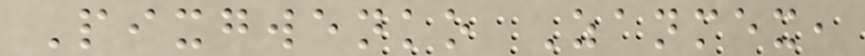Pixgwenko Zanmex,
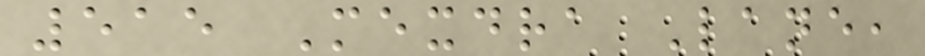515 Mexdra Lane,
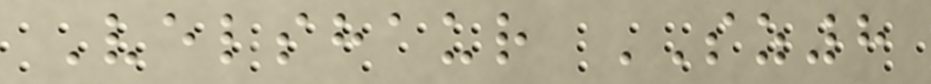Velshaur SZ8
